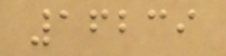16239
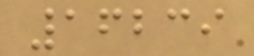16239
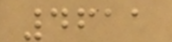4611
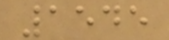1545
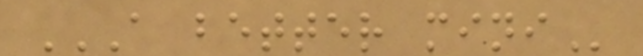A BETTER MINI
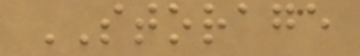STORAGE
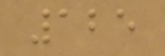125
